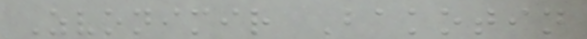Zvonimir Bakotin
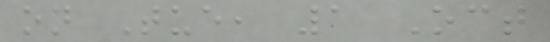on Tue, 1 Oct
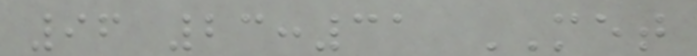96 23:31 MET
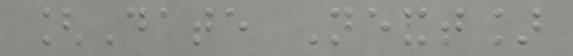[Date Next]
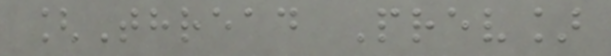[Thread Prev]
